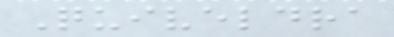Quiveldra
